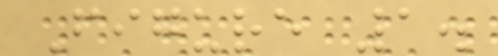Figure 1.
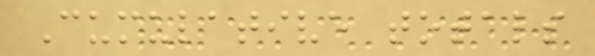Cumulative totals
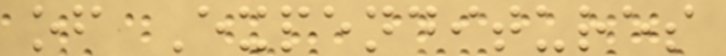of Expenditures
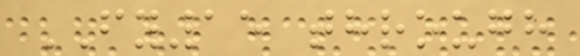FY15 through
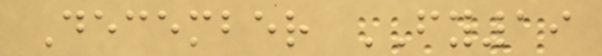December FY19
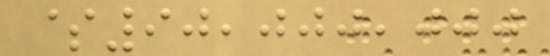$90,000,000
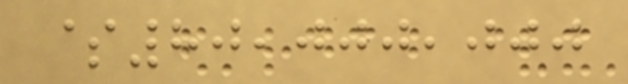$80,000,000
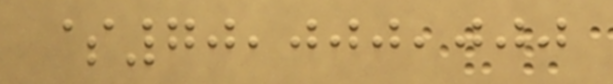$70,000,000
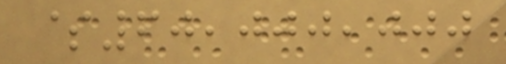$60,000,000
